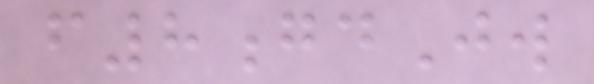f8gdJw
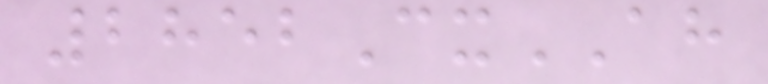2852CxAH
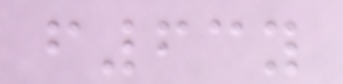f63y
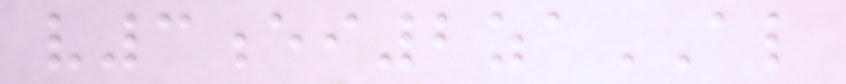v3ei2zaAL
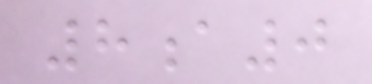8a0
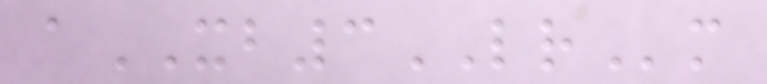aXB3LRm
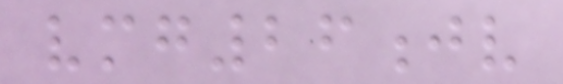vmg26jv
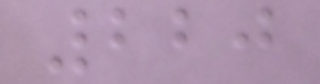220
